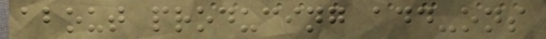about producing add-ons
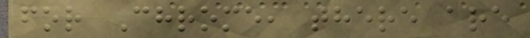for Chrome, there are
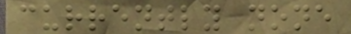currently none
